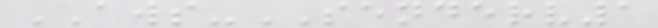AWS-SENDERV1
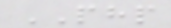PHP
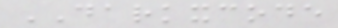DARKXCODE
